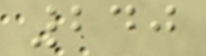240
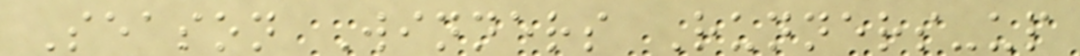Season Winners Runners-up
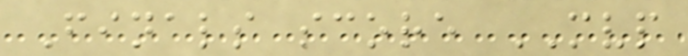Finals score MVP
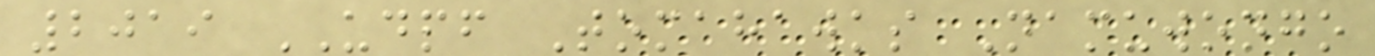2019 UDPF Tomahawks Namuwongo
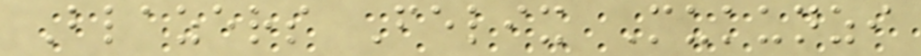Blazers Felix Mukunzi
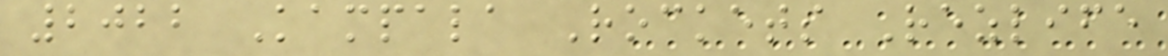2022 Kampala Rockets Rezlife
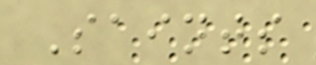Saints
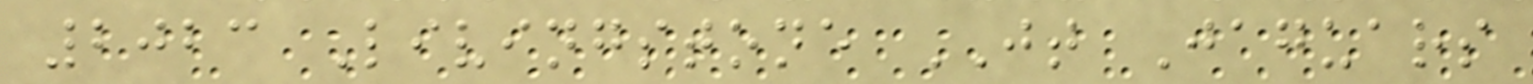2023 Livingstone JT Jaguars
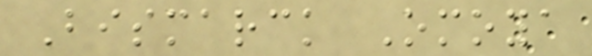Bismarck Omoya
